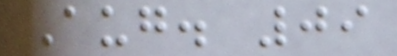Aug. 09
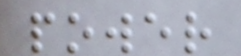power
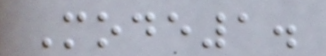Mode1.
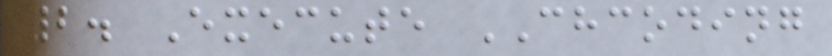2. Execute CHCODING
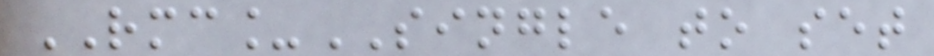RMC_SINGLE to set
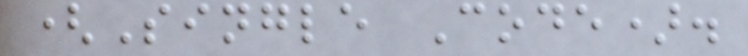(Single Code).
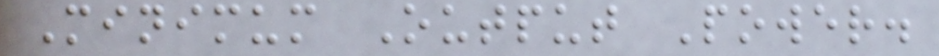Minimum Output Power.
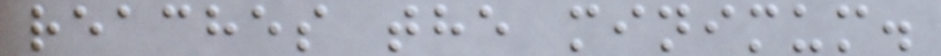reaches the minimum.
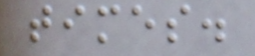times.
